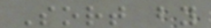Sort by
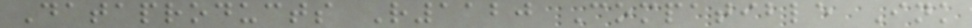Dataproducts R1120 Compatible Ink
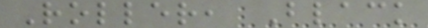Roller, Black
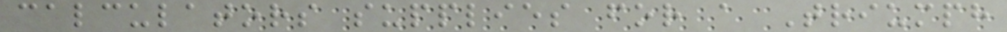calculators supplies for a Triumph
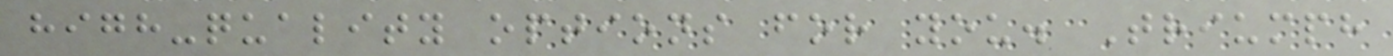high-quality options for you. Triumph
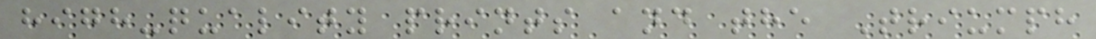high-quality prints and the Triumph
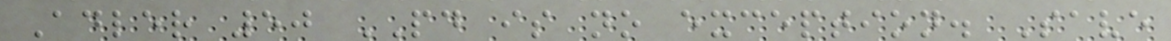Adler 50 PD is no exception. Save
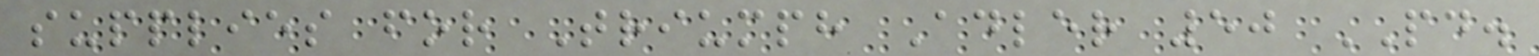supplies for Triumph Adler 50 PD.
